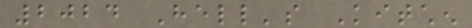2024 Hell's Kitchen
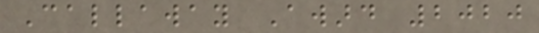Callaway Award 2020
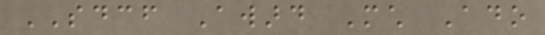SDCF Award Much Ado
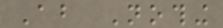About Nothing
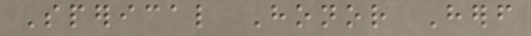Sperical Honor Herself
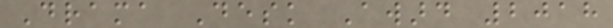Drama Desk Award 2018
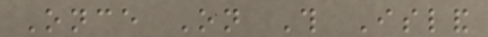Once On This Island
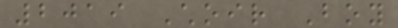2019 Choir Boy
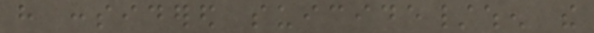have considered suicide/when the
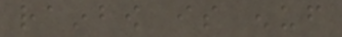rainbow is enuf
